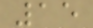15
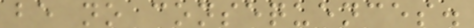be no consequences.
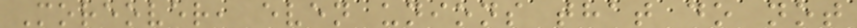Moreover, even unions that do not
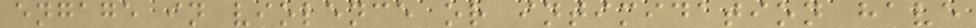engage in violence or intimidation have
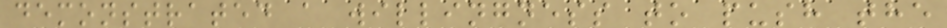demonstrated a willingness to push the
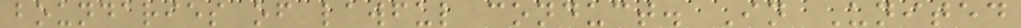boundaries of lawful conduct. In United
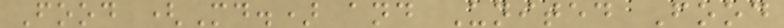Food (Md.) and United Food
